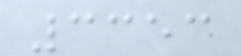3353
